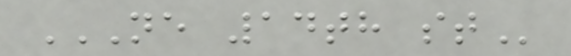NE 14TH ST
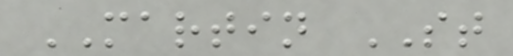MARTIN ST
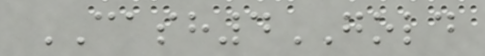CASH4GOLD
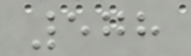578
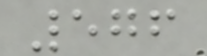576
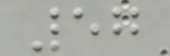57
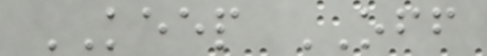KEEP OFF
